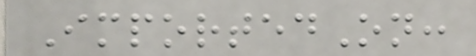ImportedOn:
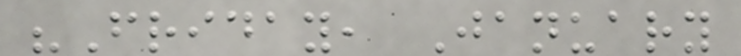"Friday, January
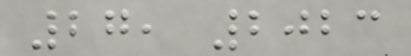27, 2023
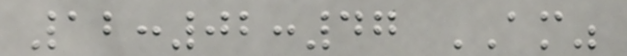12:02:47 AM"
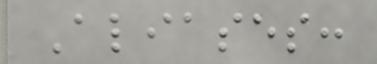Aliases:
